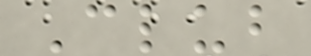Club
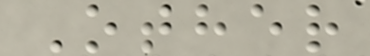Other
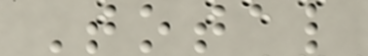Total
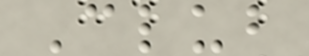Club
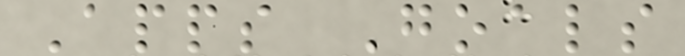Apps Goals
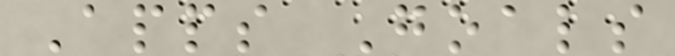Apps Goals
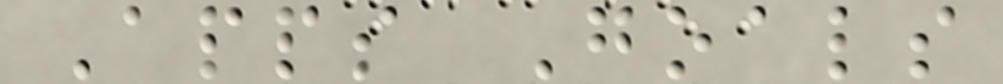Apps Goals
